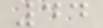44
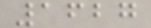1627
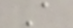A
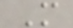M
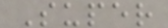Super
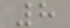8
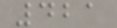421
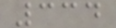334
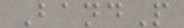BandP
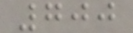700
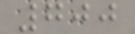700
